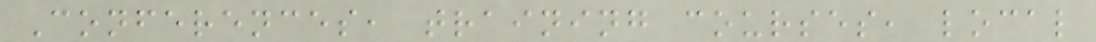Conferences, training courses, local
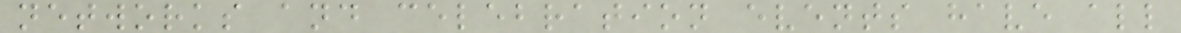networks and celebration events have all
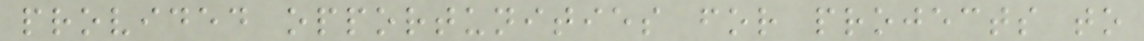provided opportunities for projects to
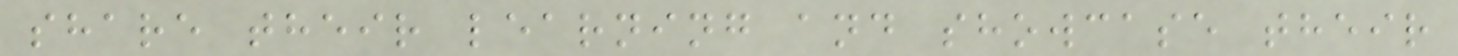share their learning and showcase their
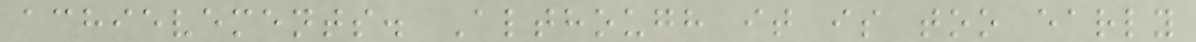achievements. Although it is too early
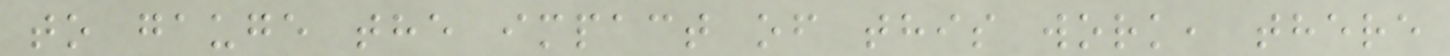to gauge the impact of this work, there
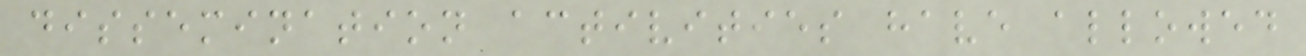dissemination activities have allowed
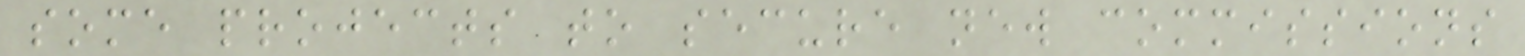some projects to secure new commissions
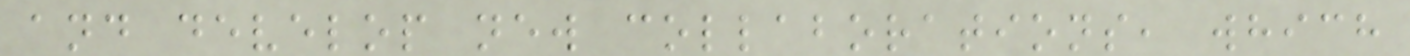and develop new collaborations, which
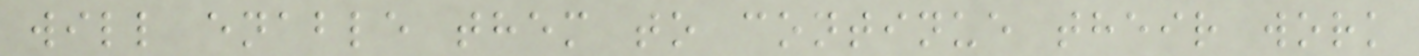will enable them to continue their work
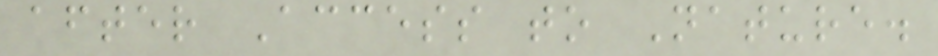after Access to Nature.
